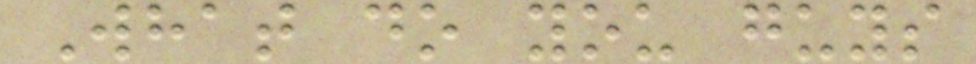What do you guys
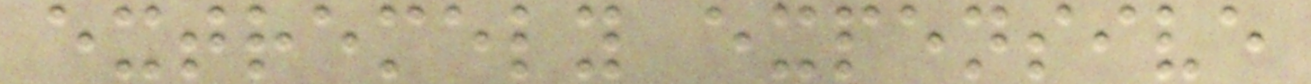extremely expensive
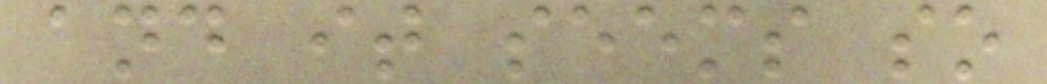and it seems so
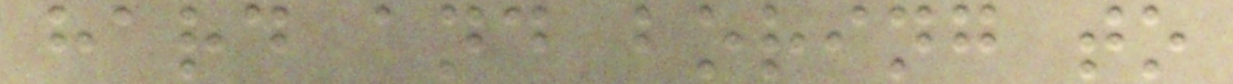hard and boring to
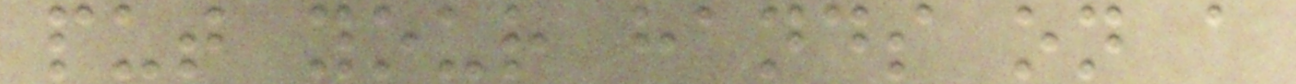put your hands on a
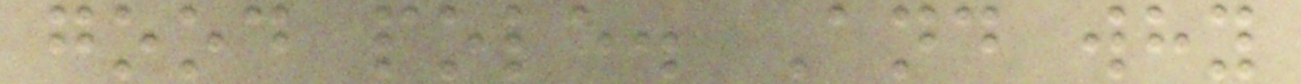good pole. And why
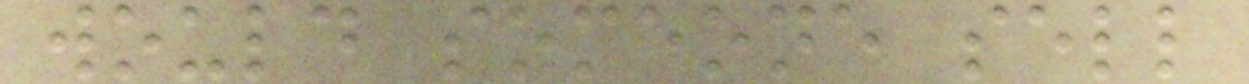would someone sell
